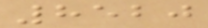8520
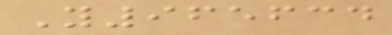Y965634
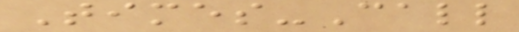Times-Call
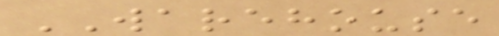WAREHOUSE
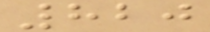820
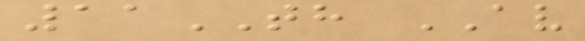11TH AV
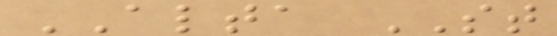ALTA ST
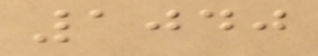1040
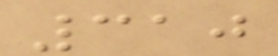310
